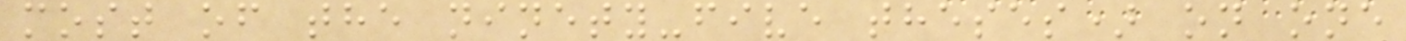most of the ninety-five theses) on one
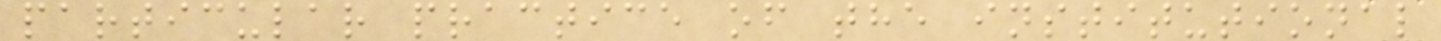particular practice of the institutional
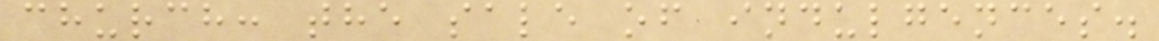church: the sale of indulgences.
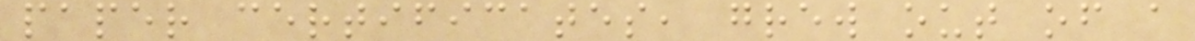paper certificates, grew out of a
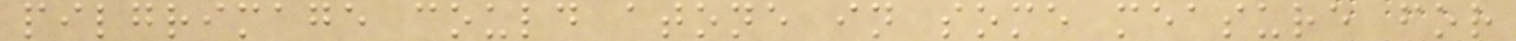pilgrimage could atone in some measure for
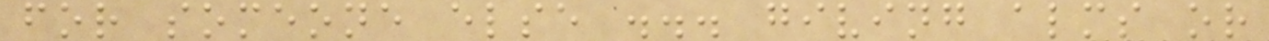for someone else ... giving alms or
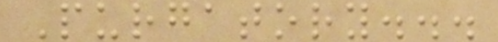Purgatory...
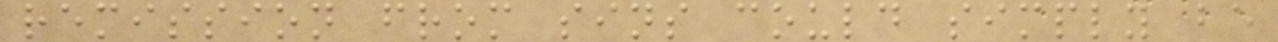remission from sins could simply be
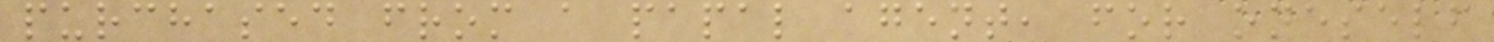purchased from a papal agent, for oneself
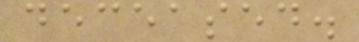deceased.
